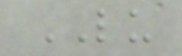LU
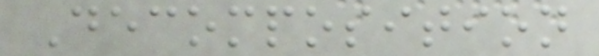Decomposition
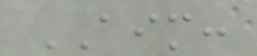AIM:
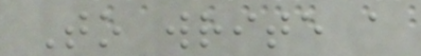To write a
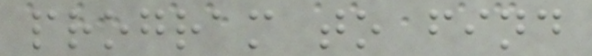program to find
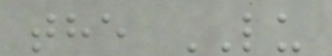the LU
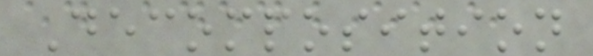Decomposition
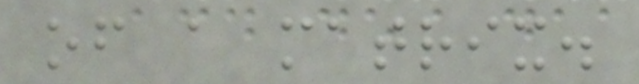of a matrix.
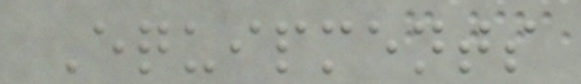Equipments
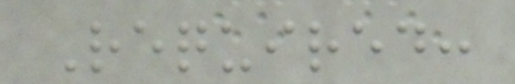Required:
